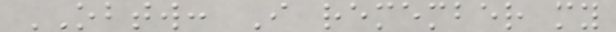OBTW: I remember my
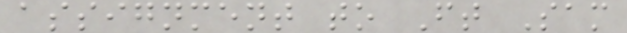assignment to Ft Sam
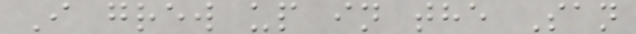I grew up in the San
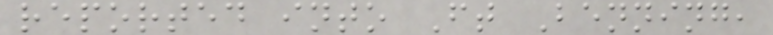reported into Ft Benning,
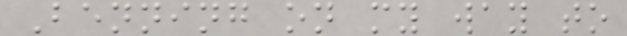Benning on my way to
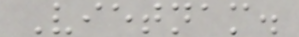Vietnam.
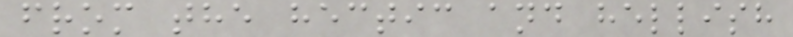from the hectic and hellish
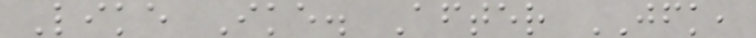Like Ike. After JFK,
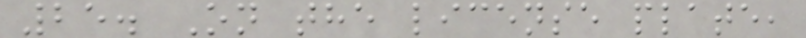25. On the license plate,
